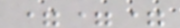===
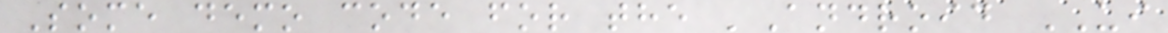Some demo code for the 'Android UI
